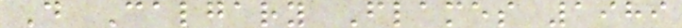D Calgary Flames 1989
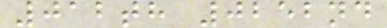012th 0252nd
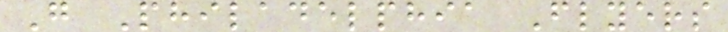G Philadelphia Flyers
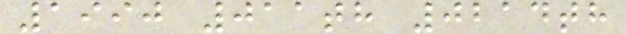1990 011th 0214th
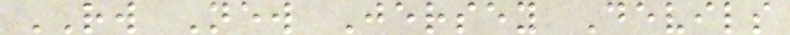RW New Jersey Devils
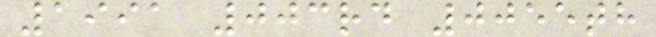1991 003rd 0055th
